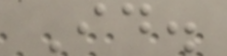Id.
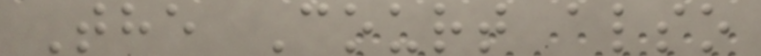The Court also
